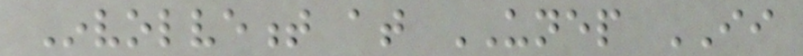Involvement at UNEP II
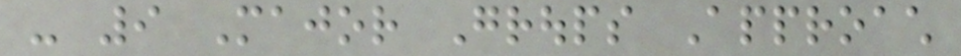- 9 Major Groups Approach
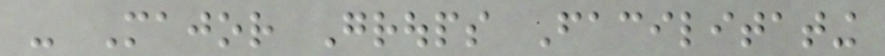- Major Groups Facilitating
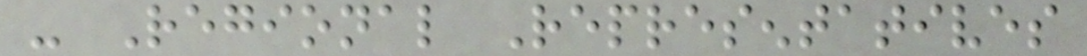- Regional Representatives
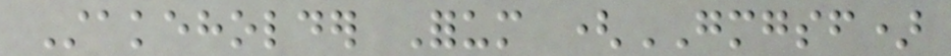Stakeholder Forum (GMGSF)
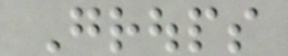Groups
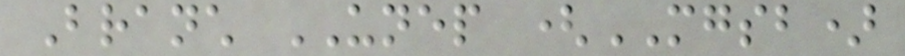Branch UNEP (MGSB)
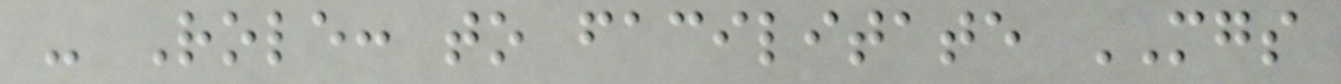- Role: to facilitate MGS
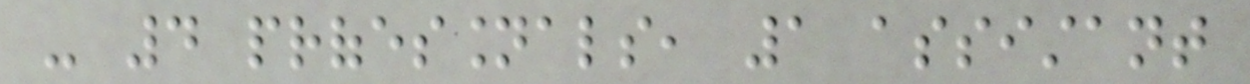- 4 professionals, 1 assistant
